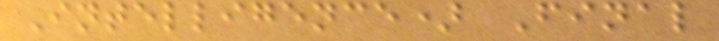Intelligence) Final
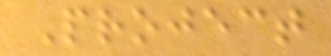Project
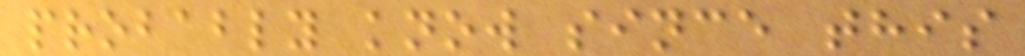probably know since this
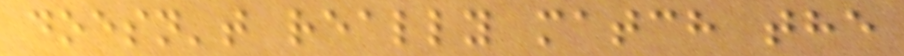doesn't really match the
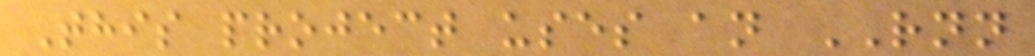This project uses an RNN
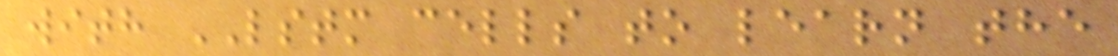with LSTM cells to learn the
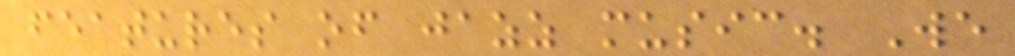features of jazz music. We
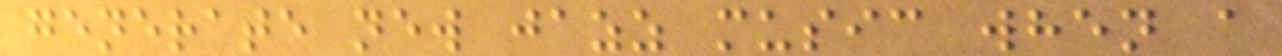generate new jazz music when a
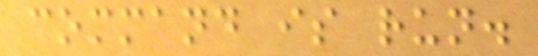command is run.
